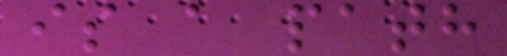is a path
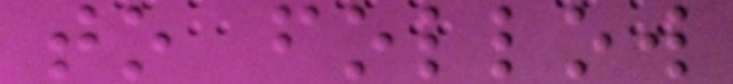to follow
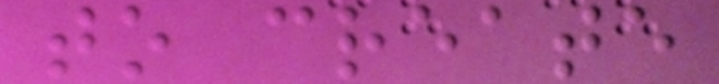to create
